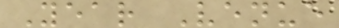Year Venue
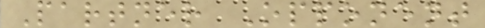Partner Opponent
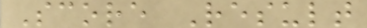Score Result
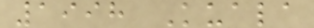1998 Kuala
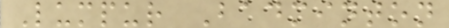Lumpur Badminton
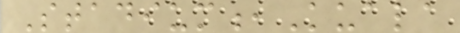Stadium,Kuala
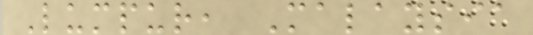Lumpur, Malaysia
